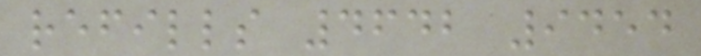refills 4642 9454
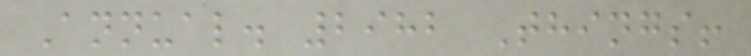Annual. 2982 Things!
